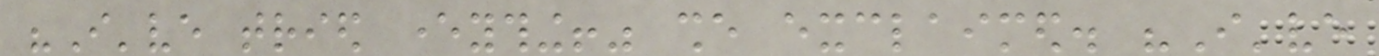"I've tried everything!" she exclaimed. "I've
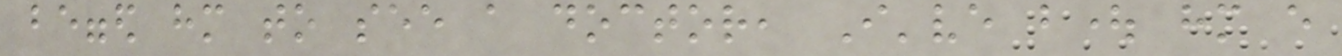begged him to see a doctor, I've bought him every
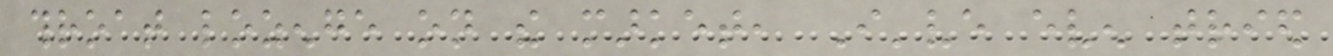throat lozenge on the market, I've even tried
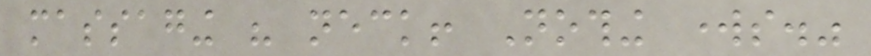massaging his neck! Nothing works."
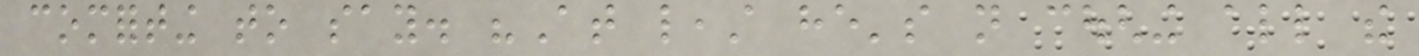comforting to say. "At least he's not coughing all the
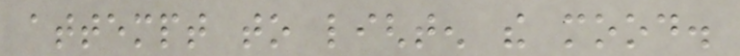attempt to lighten the mood.
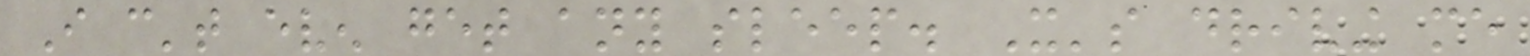I can't even get any sleep. It's driving me
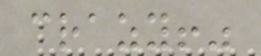crazy!"
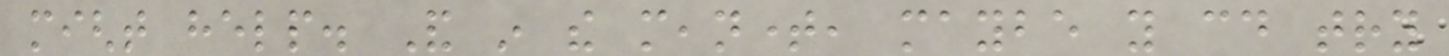might help. And in the meantime, maybe you could try
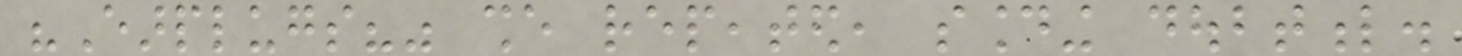"Earplugs?" she repeated, sounding doubtful.
